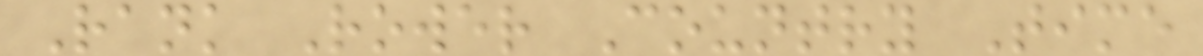Rank Rower Country Time
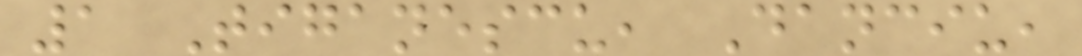1 Tiganescu, Danciu,
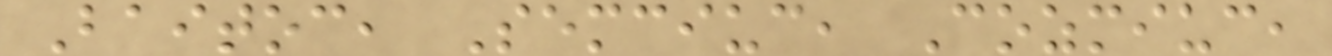Baitoc, Semciuc, Cozmiuc,
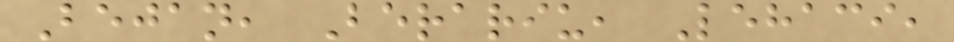Bejan, Berariu, Lehaci,
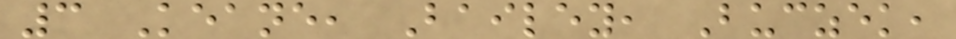3 Keane, Bailey, Buczek,
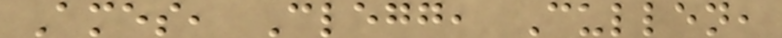Ames, Clegg, Cullen,
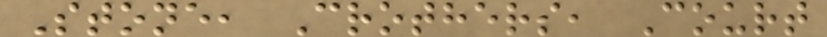Stone, Crothers, Court
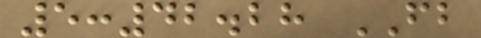5:42.28 FB
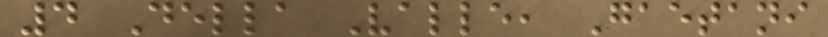4 Della Valle, Gaetani
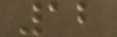12
